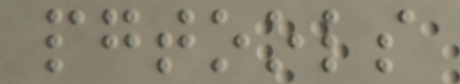pgtools
